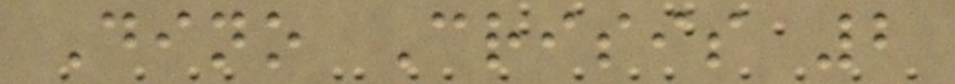Dino Crisis 2
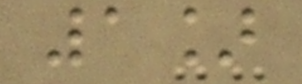1]
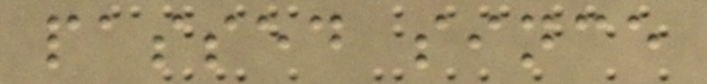passed since
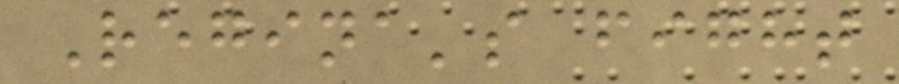Regina's fight
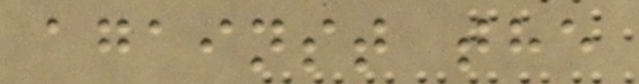against the
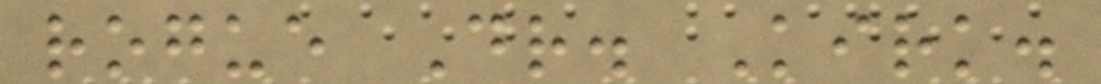rogue Dr. Kirk.
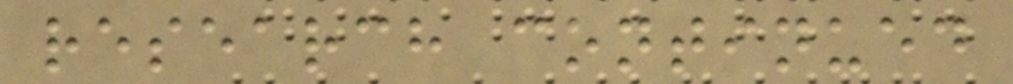research continued
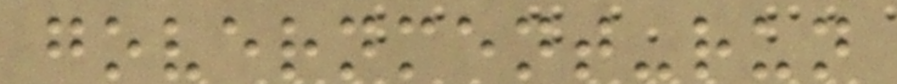government-run
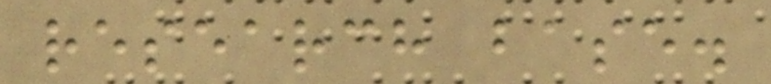research base.
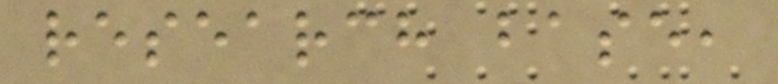research base,
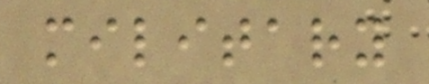military
